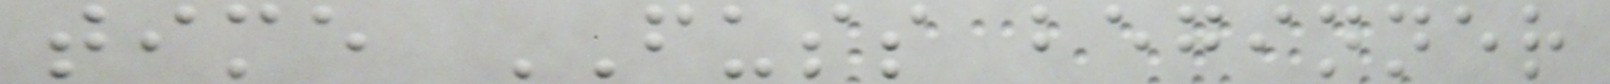time FUSS beginner
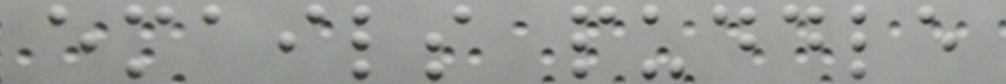emails puddle
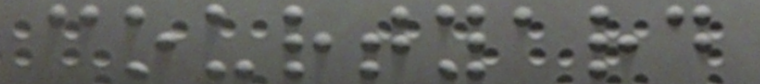courtyard
